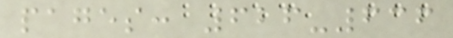pages: 626-636
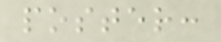poster:
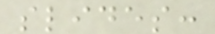slides:
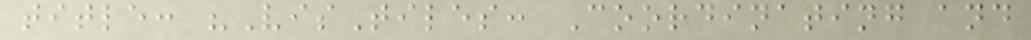title: "VisTiles: Coordinating and
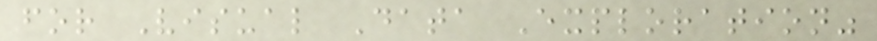for Visual Data Exploration"
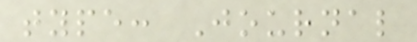type: Journal
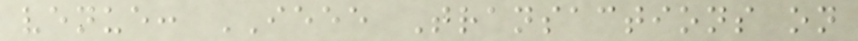venue: IEEE Transactions on
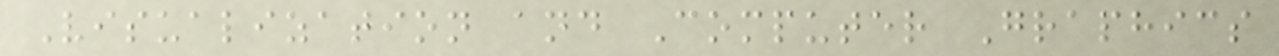Visualization and Computer Graphics
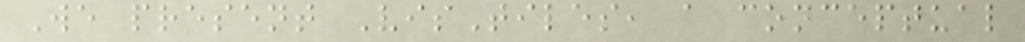We present VisTiles, a conceptual
